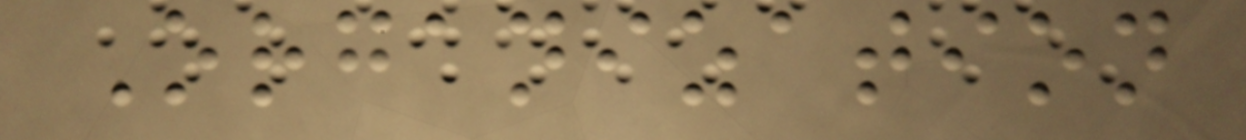Organization
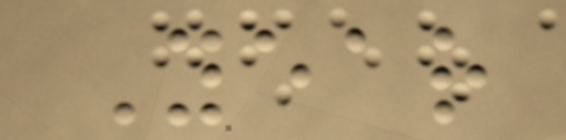Year
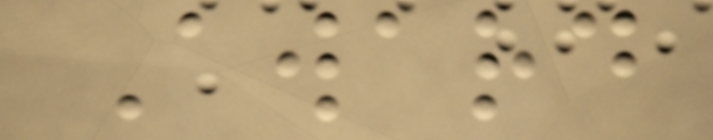Award
